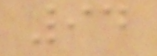94
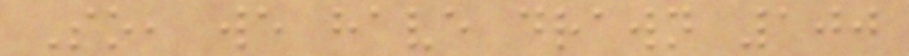So, we have drawn 100
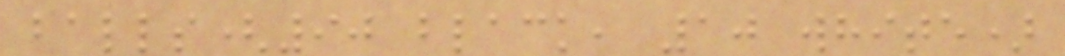balls(90 black, 10 white)
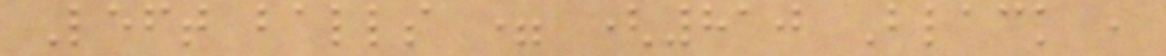Left balls = (810 Black ,
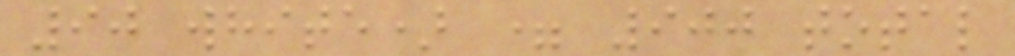90 white) = 900 total
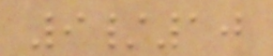9/10
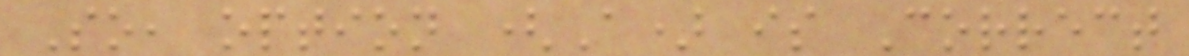So, option (A) is Correct
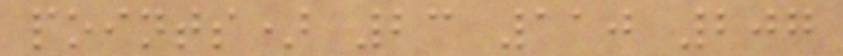points) 23 110 207
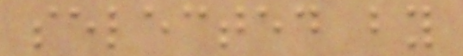selected by
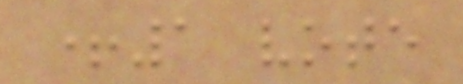+1 vote
